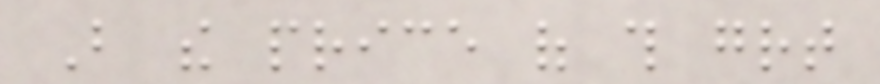But the price of this great
